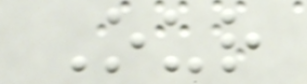Our
